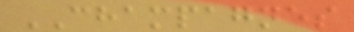CHAMPAGNES
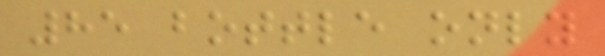85 bottle only
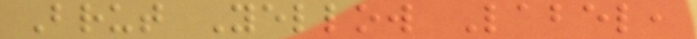Brut Yellow Label,
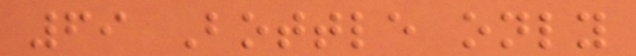69 Bottle only
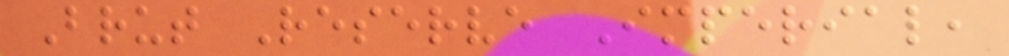Brut Reserve Imperial,
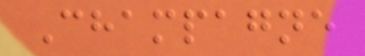Champagne
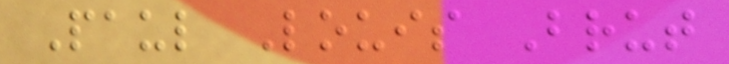Paul Louis Brut
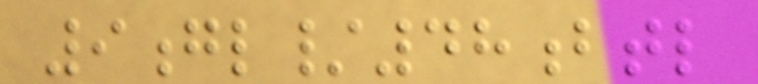9gl/48btl
